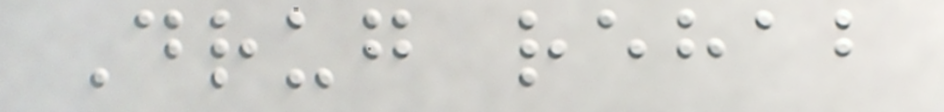Drug rehab
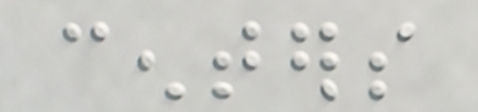centers
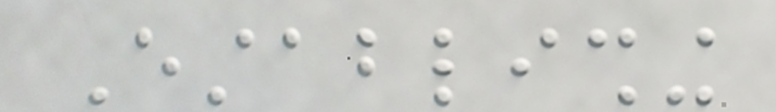Establishing
